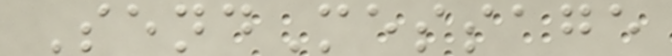SendMessage
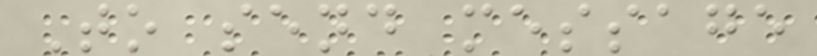To send message
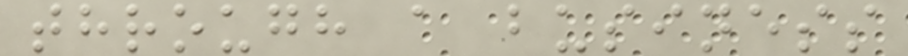through a business
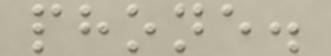phone.
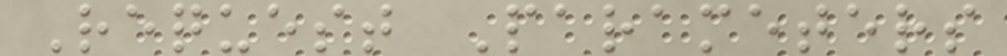Request Parameters
